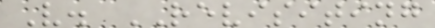V. REVISITING
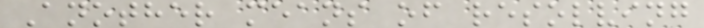Another means of resolving
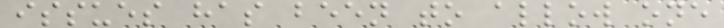issues has been to allow one
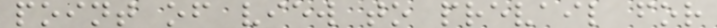point of view to prevail for
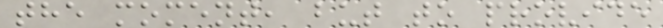the moment, but to provide
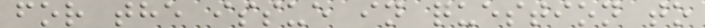for the issue in question to
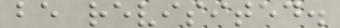be revisited.
